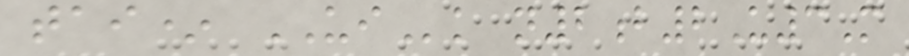tai* UIk n2b2U3M
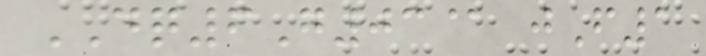DQ6G03@ jF1
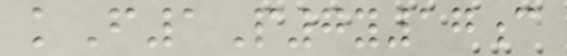kF1P7y17c
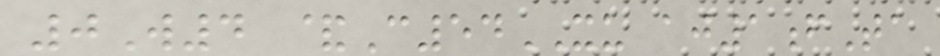0W4 &C54XU aj1fTa
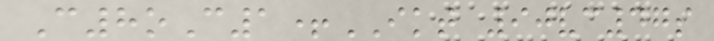C8oC1+IKT 90vc47s
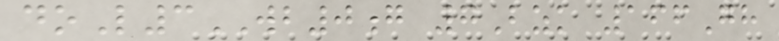doL3WB0g 7Bzk 166Gh
